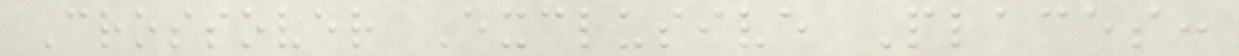Crossover Exclusive Places:
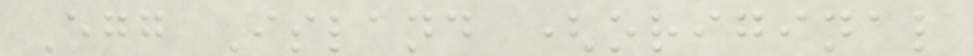Egg Island (original
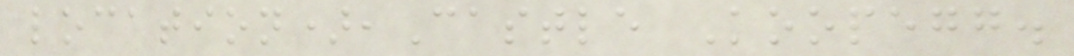location),Castle Koopegg.
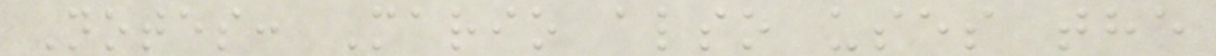Notes: Mario also uses the
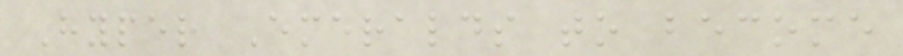Hyper Emeralds to become
